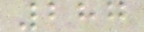287
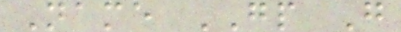Name GP G
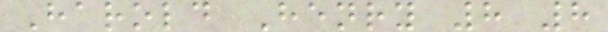Harold Henry 8 8
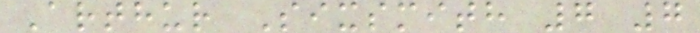Arthur Sixsmith 7 7
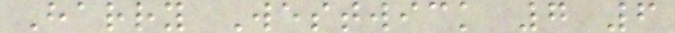Harry Westwick 7 6
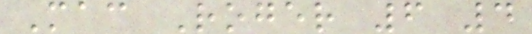Mac Roger 6 4
